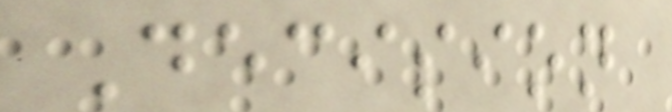Decision
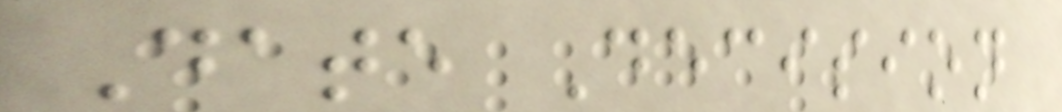Date Decision
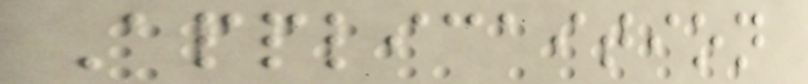Applicaition
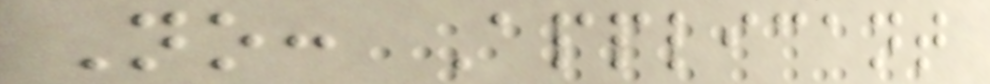No: Applicant
